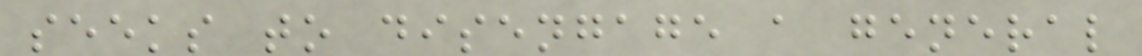seeks to disengage a general
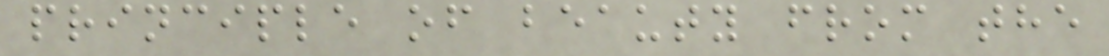principle of beauty from the
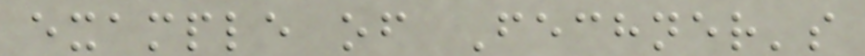example of Fechner's
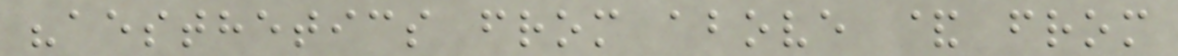"aesthetics from above & from
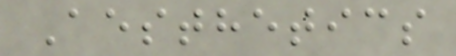Aesthetics
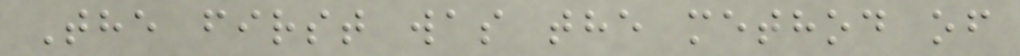The first was the method of
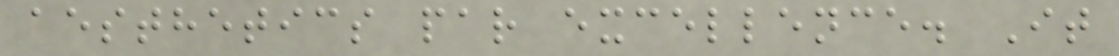aesthetics par excellence. It
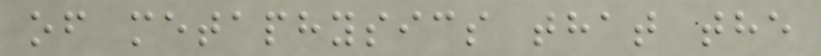of metaphysics that the
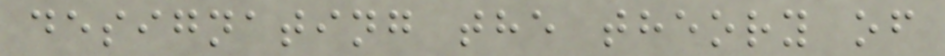designating the theory of
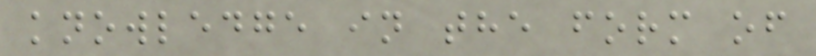knowledge in the form of
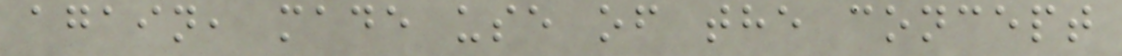again, made use of the concept
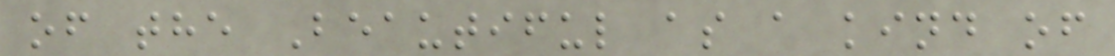of the Beautiful as a kind of
